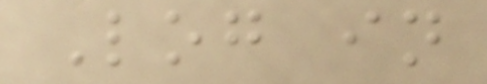Log in
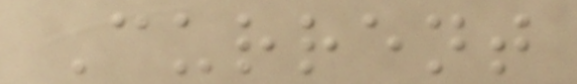Current
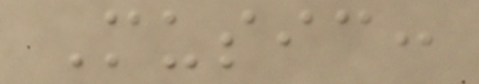Music:
